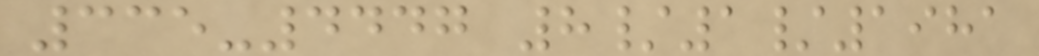335-4447 8/1/1981
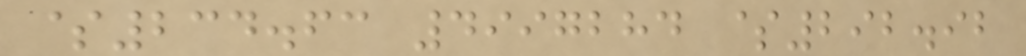$234.63 4997284 $292.92
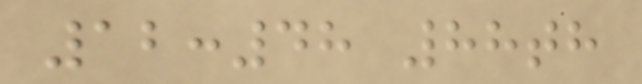12:48 88th
